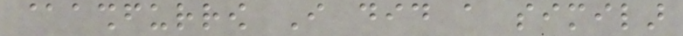@ashfurrow I did a similar
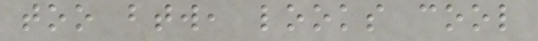too btw, looks cool
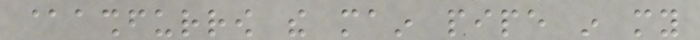@ashfurrow the main pipe in my
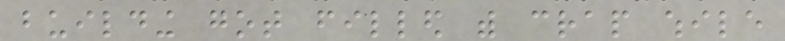building got filled with crap while
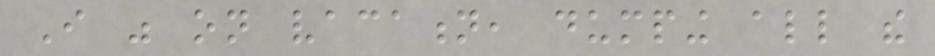I was on vacation, dumping all the
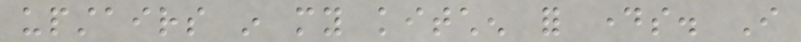upstairs in my kitchen for days. I
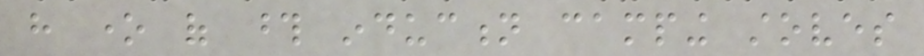have one of those induction camping stoves
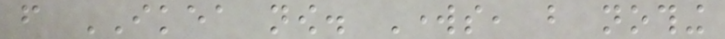from IKEA now. Works, but nothing
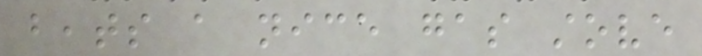beats a nice gas stove
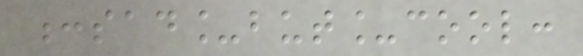:sad_but_cool:
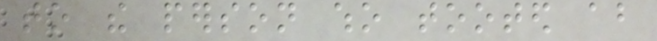to the person who tooted about
